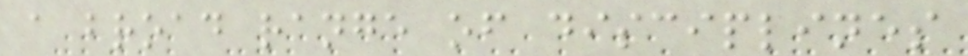a broad range of disciplines
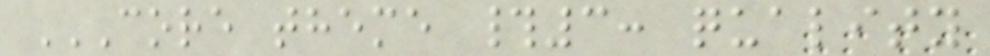CORE THEME #3: QUALITY
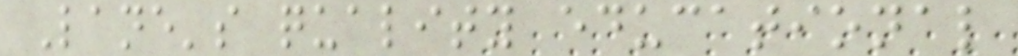Lane's quality educational
